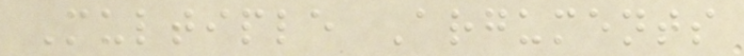Multiple Arguments
